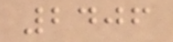2406
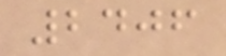2406
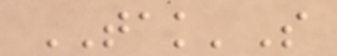TAK'S
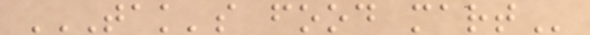TAK'S FOOD MART
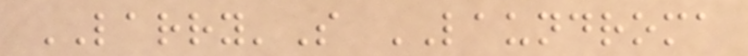LARRY'S LAUNDROMA
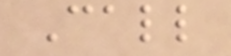Call
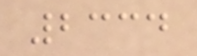2334
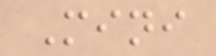Mini
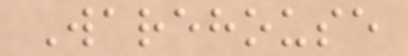Warehouse
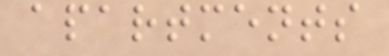apartments
